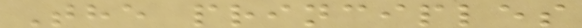The principles
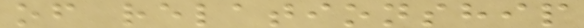of relationship
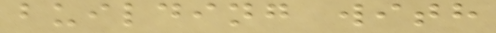building with
